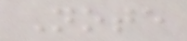Note
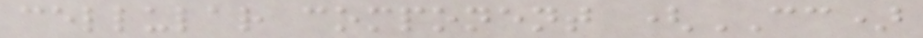cellular component (CC)
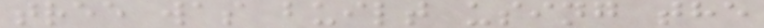tree was built using the
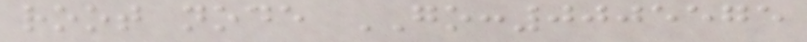root node GO:0005575
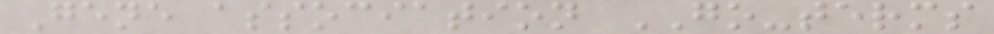Gene association GO-terms
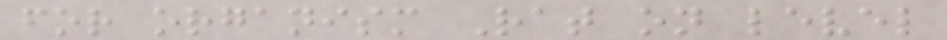for organism Rat on level
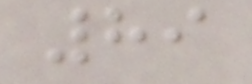89
